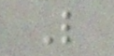L
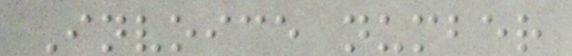Invoice number
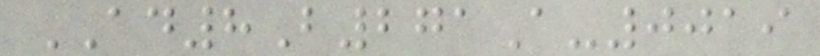AD8B271A-0019
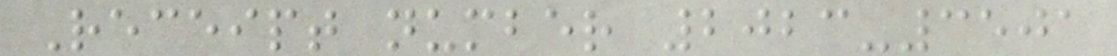Receipt number 2023-3501
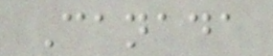Canada
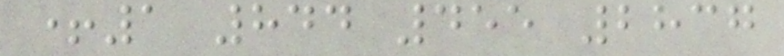+1 844 455 2837
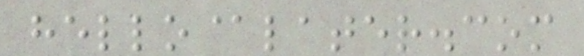hello@later.com
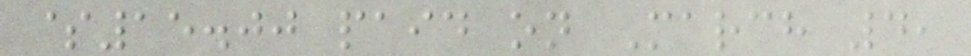$15.00 paid on March 4,
